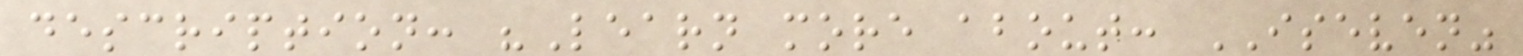description: "Learn more about: ISEVEN"
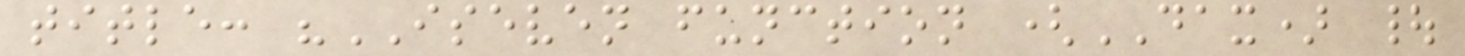title: "ISEVEN function (DAX) |
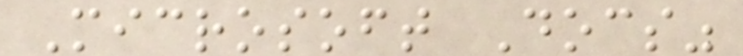Microsoft Docs"
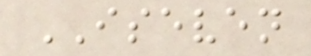ISEVEN
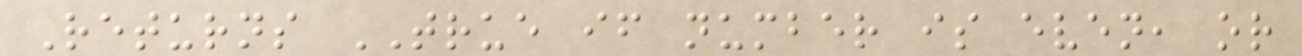Returns TRUE if number is even, or
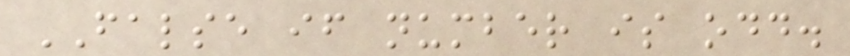FALSE if number is odd.
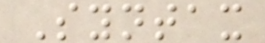Syntax
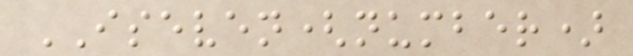ISEVEN(number)
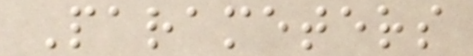Parameters
